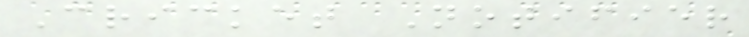Cricket Notifier
